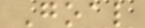Goal
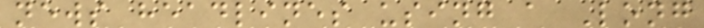news headlines using a Long
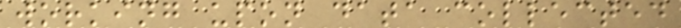working upon data collected
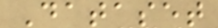Dataset
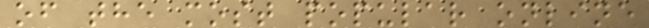of the most popular online
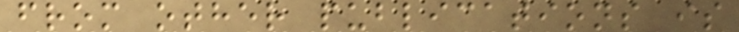from other publications is
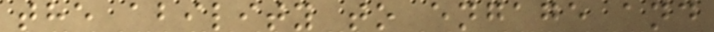the ability to engage and
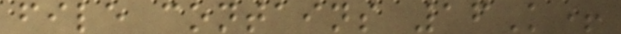file contains 16K+
